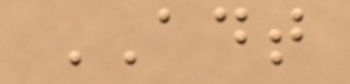ADT
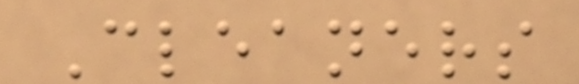Cleaners
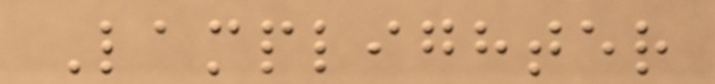Lamplighter
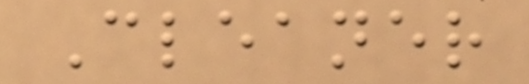Cleaner
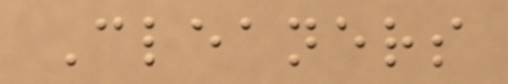Cleaners
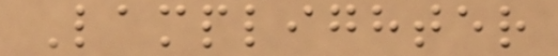Lamplighter
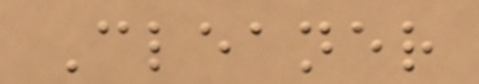Cleaner
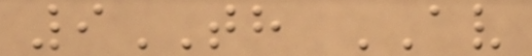9TH AV
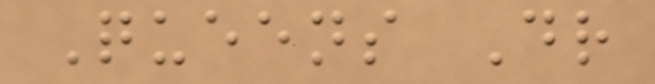Queens Dr
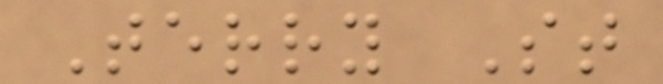Terry St
